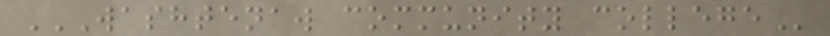WASHTENAW COMMUNITY COLLEGE
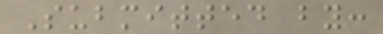Submitted by:
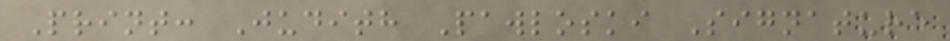Print: Judith Pawloski Signature
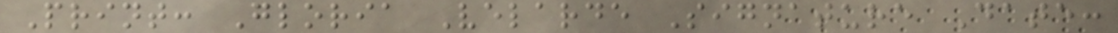Print: Gloria Velarde Signature Date:
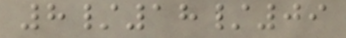8/18/09
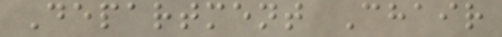Department Chair
